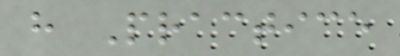h Practice
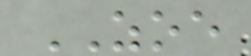ZOE
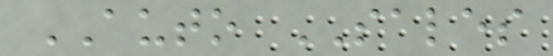AUTO SALES
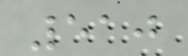510
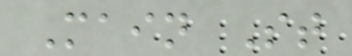Main St
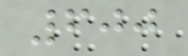600
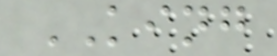KING
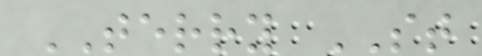TERRY ST
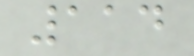114
